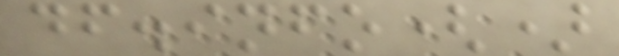df.info()
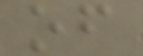of
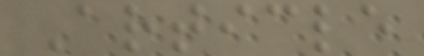Article
